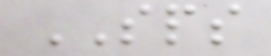SPS
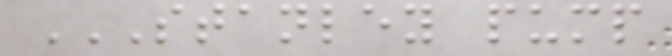STANLEY PUMP
